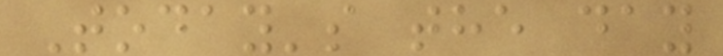Today's the day
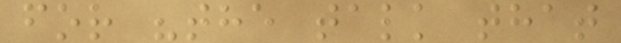for "the talk that
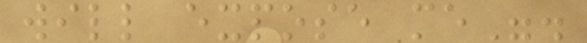will expose me".
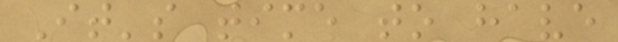It's time to have
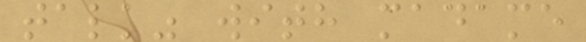talk" with madame
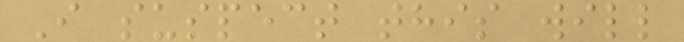I suspect this will
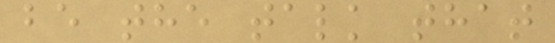be the talk that
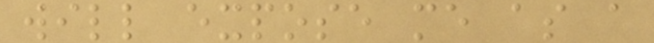will expose me as a
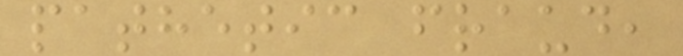pathetic fraud,
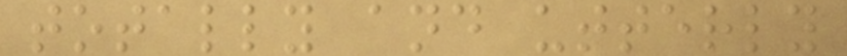totally and utterly
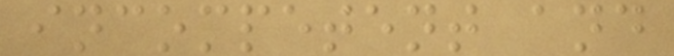incompetent and
